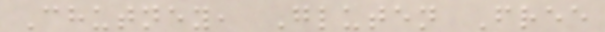Chutney, Gluten Free
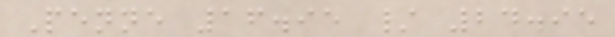Penne 16.95 / 24.95
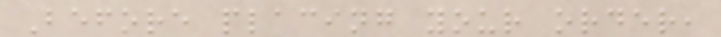Before placing your order,
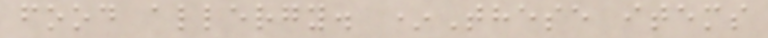food allergy. *These items
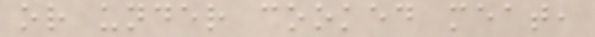or under cooked meat,
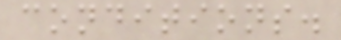conditions.
